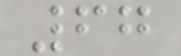67
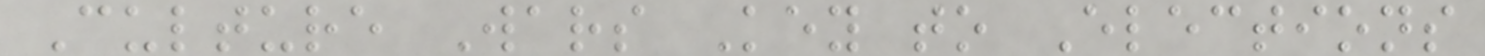Culture Wars Key to Elections
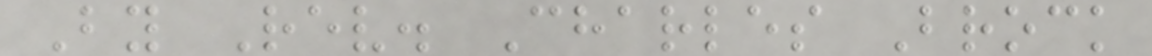By Rev. Charles Brock
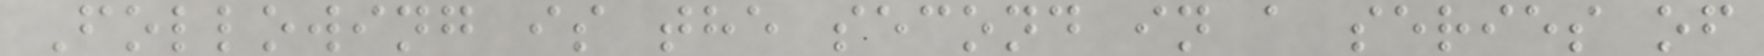Following is the second in a series of
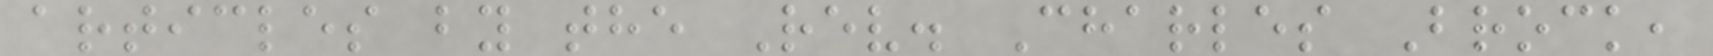articles by the Rev. Charles Brock,
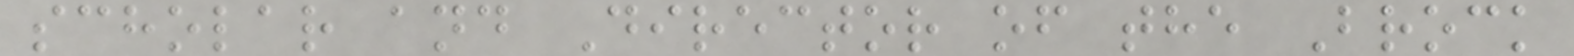scholar and Director of the Brock
